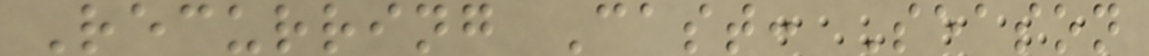Recurring Cast: Season
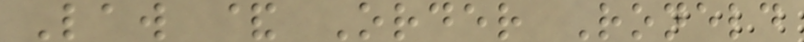Law & Order Roneld
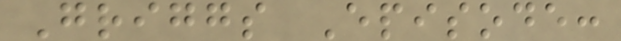Griggs Episode:
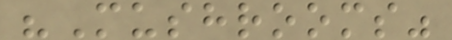"Mushrooms"
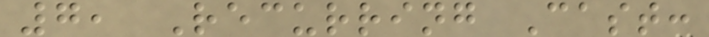7, Recurring Cast:
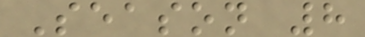Season 8
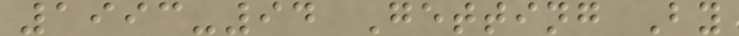1993-94 Getting By
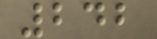242
